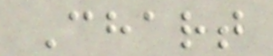Chart
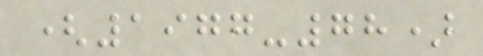(1977-78)
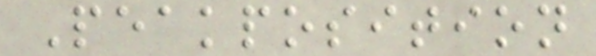Peakposition
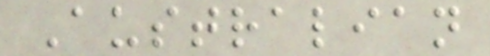Australian
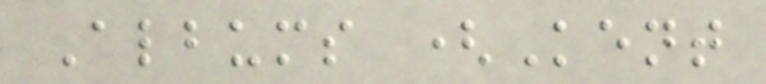Albums (Kent
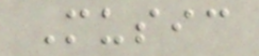Music
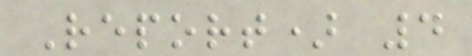Report) 4
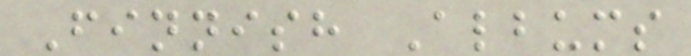Finnish Albums
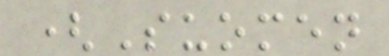(Suomen
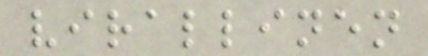virallinen
